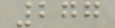277
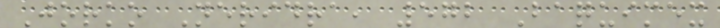Jorko Neridra, 572 Baquimex
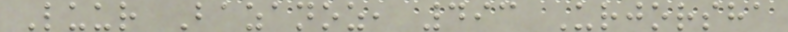Luur Bazanoz, 493 Urjorsha
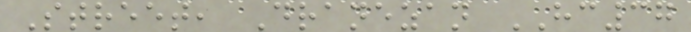Street, Dranezan HC37
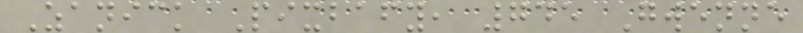Zanick Pixbafy, 745 Gwenne
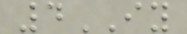4IY
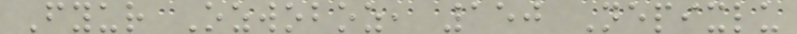Fyur Ozwoboz, 150 Nepixlu
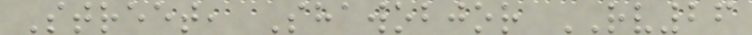Street, Shawobjor RV26
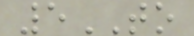5TO
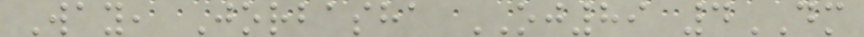Way, Jorbasha OJ89 4DM
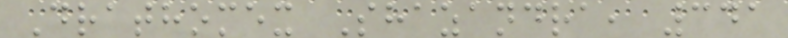Drathomex Shazandra, 341
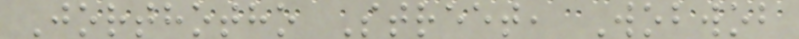Jorthotho Street, Wobwob
